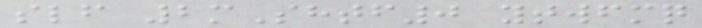slf 2mShtf0 ytwfmq
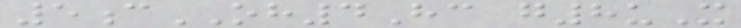5cOH4Hc g8uX
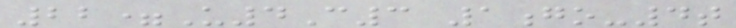22=U4C3 1go-4t
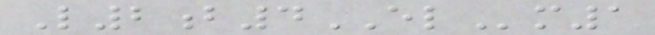L2b4ELm1
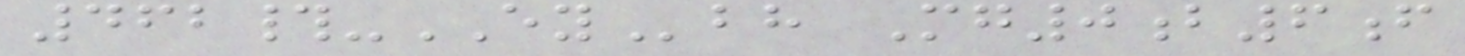462#-EYbh Mg0b6f
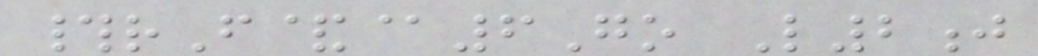#rF&@6Go L2j
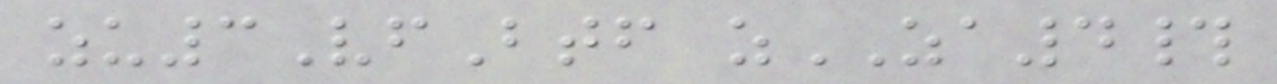zu3VfBtf zZA4#
